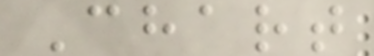Chart
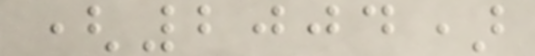(2004)
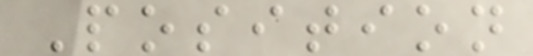Position
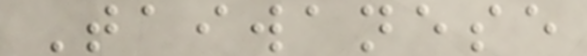Taiwanese
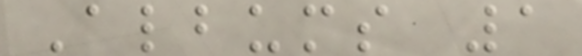Albums 1
